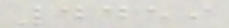4459
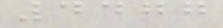4477
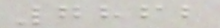7862
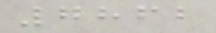7862
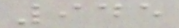945
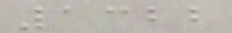1322
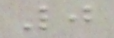0
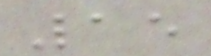15
